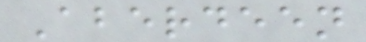Aberdeen
